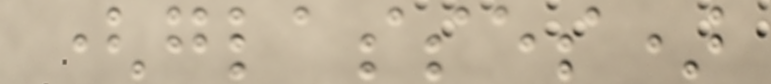(glasses)
